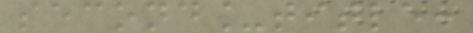second_title:
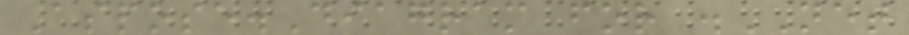Aspose.Diagram for .NET
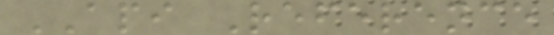API Reference
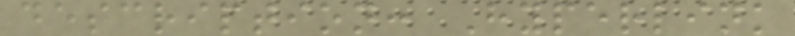description: Hyperlink
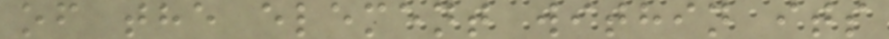of the element within its
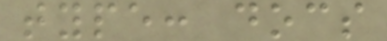type: docs
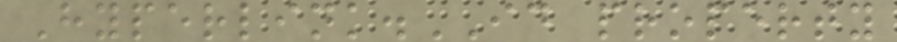Hyperlink.ID property
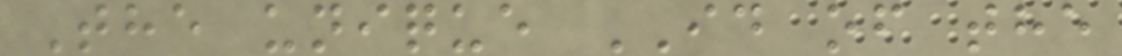The unique ID of the
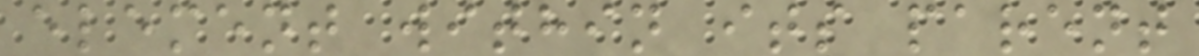element within its parent
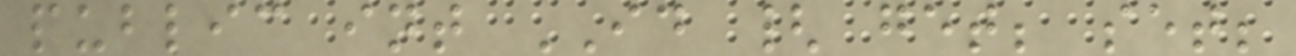public int ID { get; set;
